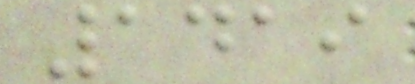1419
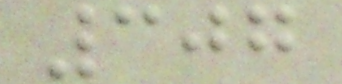307
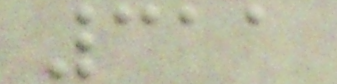311
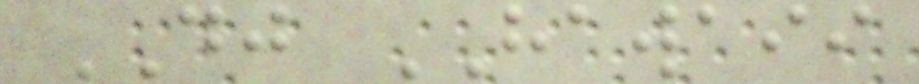DJ HAWAII
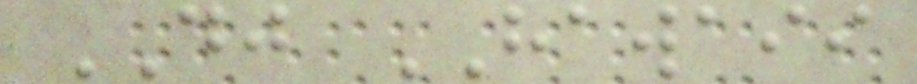DJ HAWAII
